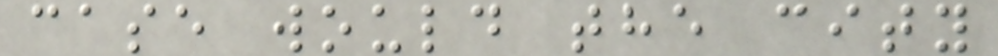case would the city
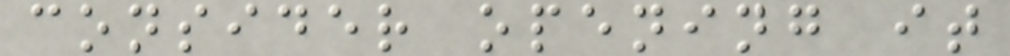consider opening it
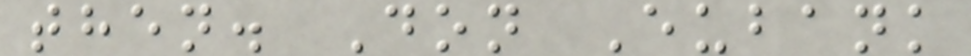then. Don Eubank
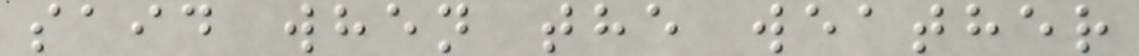said when the weather
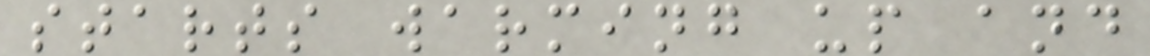starts warming up and
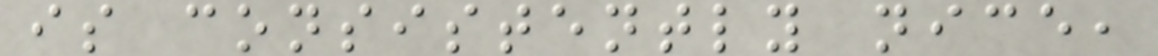is consistently nice,
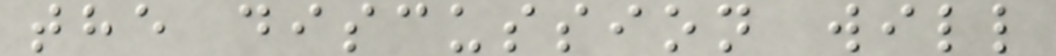the discussion will
